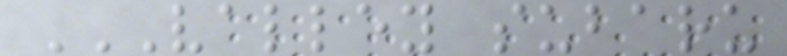VALLEY SUBARU
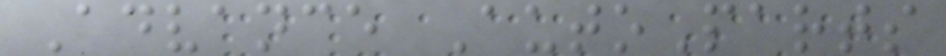Advance AutoParts
